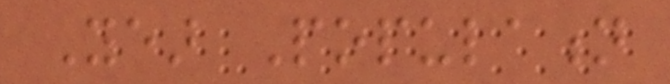Year Population
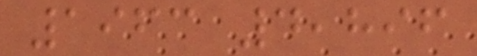1963 4,896
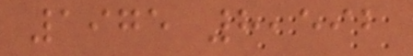1975 8,592
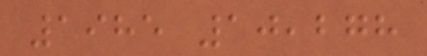1985 10,278
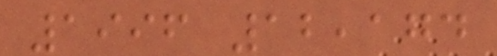1996 12,174
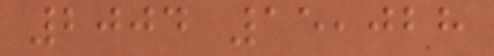2004 15,028
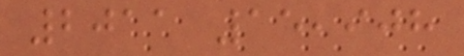2011 15,908
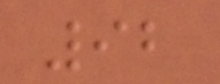92
